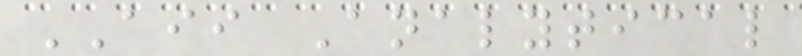AII Analytical
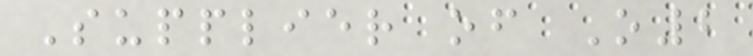Supplier of O2
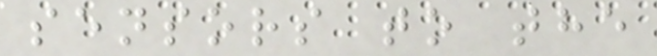sensors to the
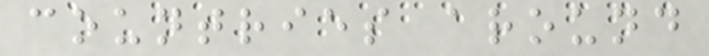countries around
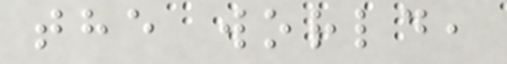the world,
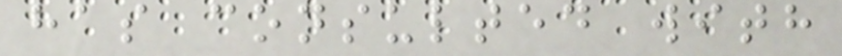has consulted with
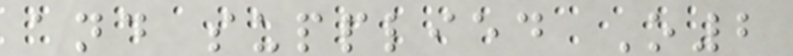and supplied O2
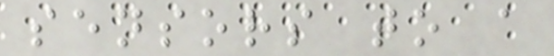sensors to a
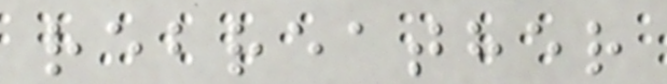rebreather
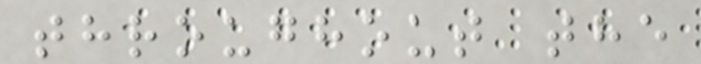throughout the
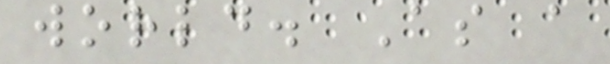world. As a
